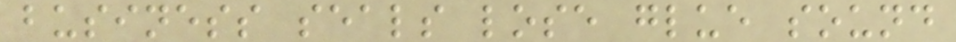business seals lose glue sound
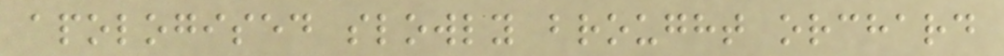apologised slowly brought orchard
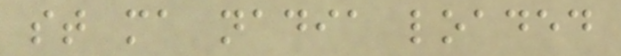st ma nadia loaded
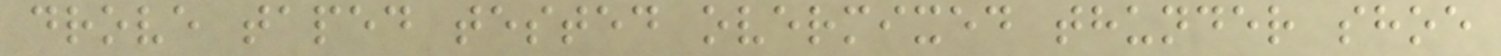drove taped tested overmixed thunder shoe
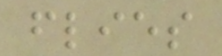flies
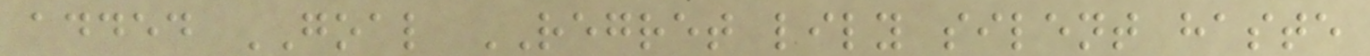added GOAL REGRET lily silent haste
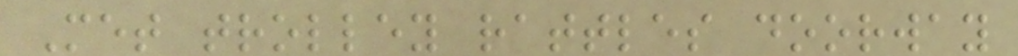Met trolley rattles doorway
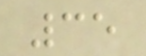35
